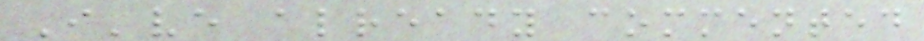I've already commented
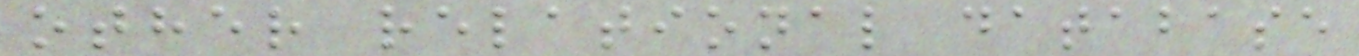other relational database
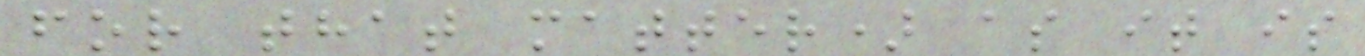for that matter) as it is
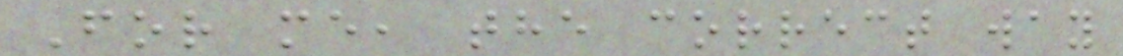For me, the correct way
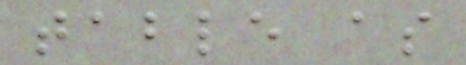table as
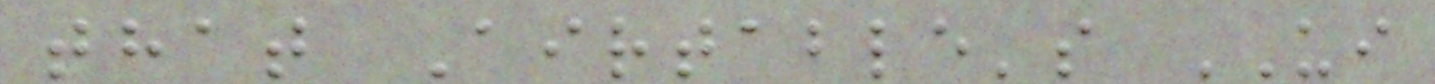that Airtable's UI
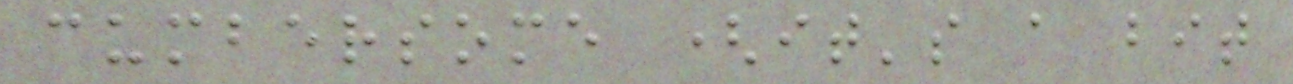cumbersome (it's a bit
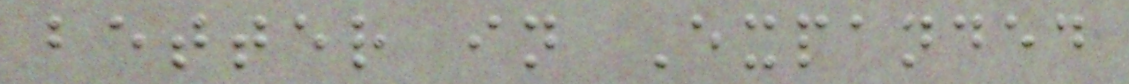better in Expanded
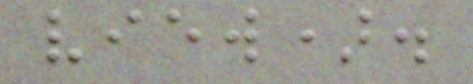view).
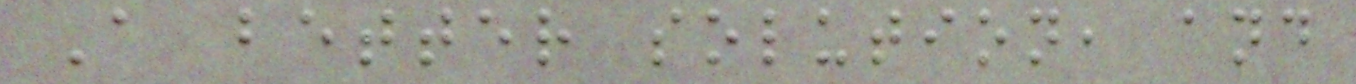A better solution, and
